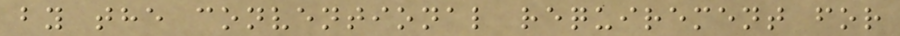by the conventional requirement for
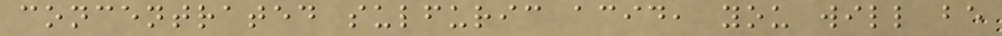concentrated sulfuric acid, you will be
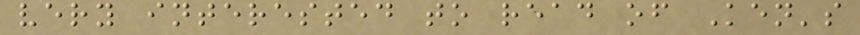very interested to read of Ken's
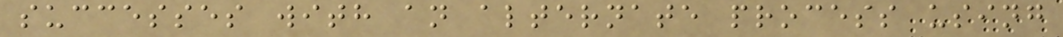successes with an alternate process using
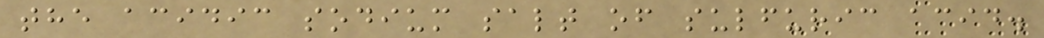the acidic sodium salt of sulfuric acid.
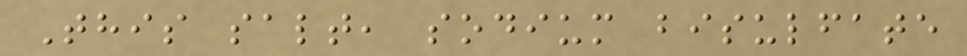This salt, sodium bisulfate
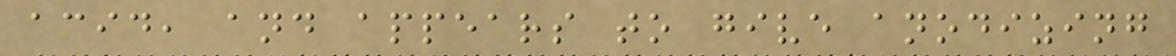acid, and appears to give anodizing
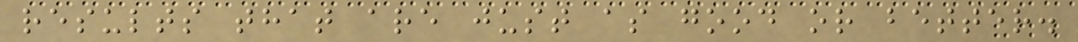results that are just as good or better.
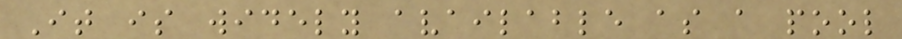It is widely available as a pool
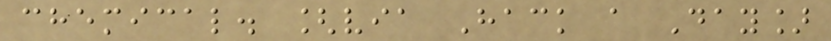chemical. [via Hack a Day]
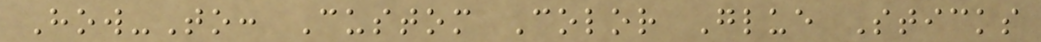How-To: Custom Color Glue Sticks
